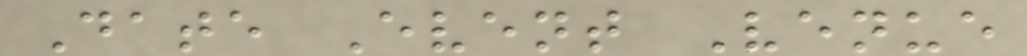Date Event Venue
